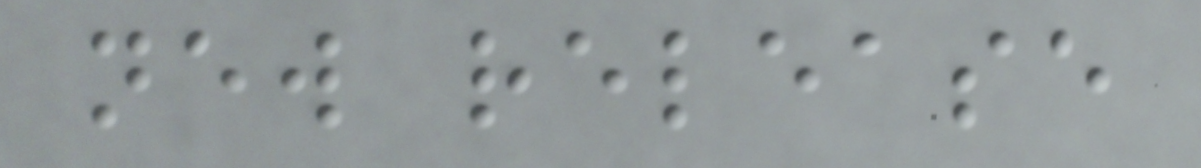new release
